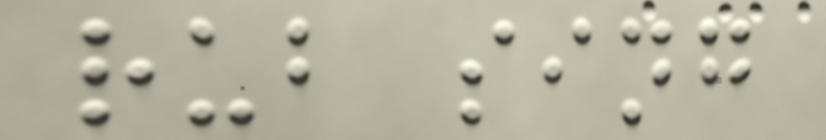rub sing
